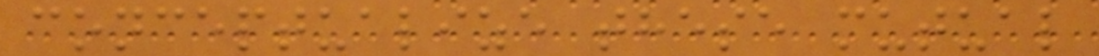conceptualize these mutual
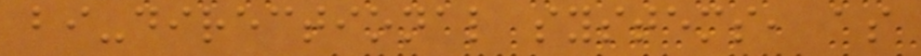bi-directional systems, as
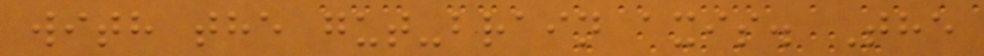with the gut-brain axis. The
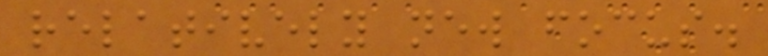relatively new focus.
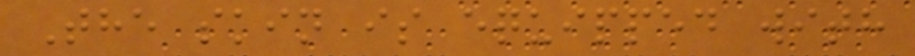The skin is equipped with
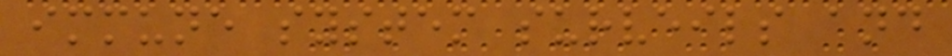immune system surveils and
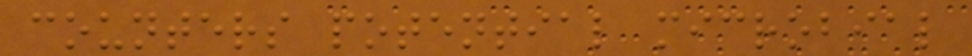counters potential microbial
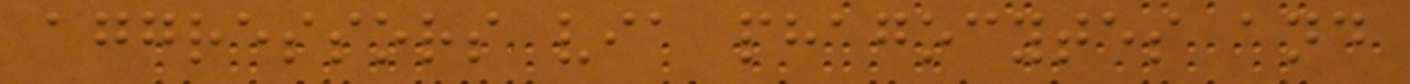aggressors via phagocytes and
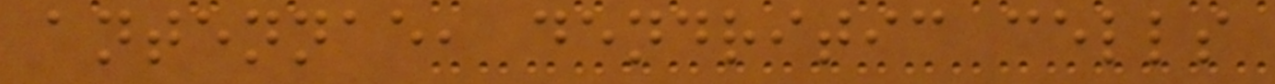antennae, dendritic cells
